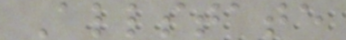Allstate
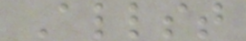Allst
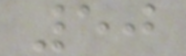50
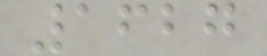1627
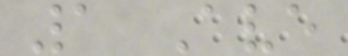1 Ave
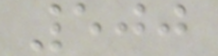500
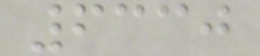6330
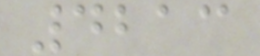4213
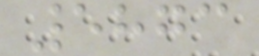5873
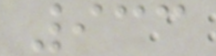933
